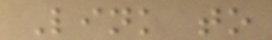Link to
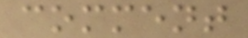comment
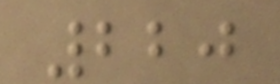220
